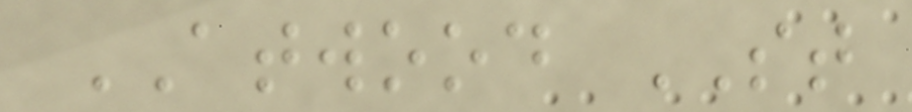ATWOOD ST
